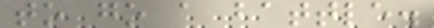to go a battle.
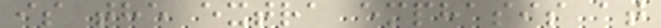is the extra emphasis at
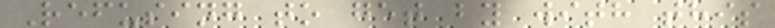Refusing to get by with this
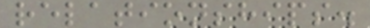relationships.
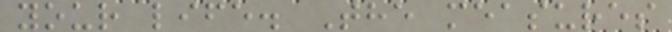your life. The measures
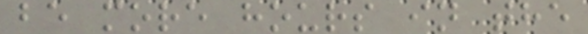be more hours in the
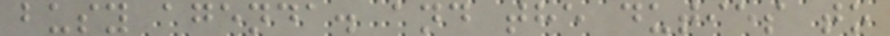busy agenda. and the duties to
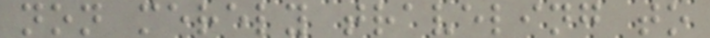non merely traveling to
